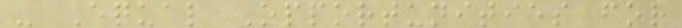- Equal Opportunities for
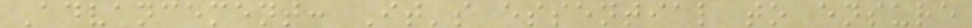Advancement: It's essential to ensure
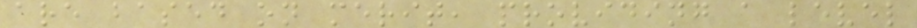are based on merit, providing a level
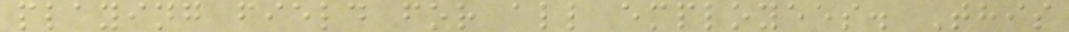playing field for all employees. This
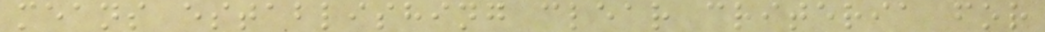means establishing clear criteria for
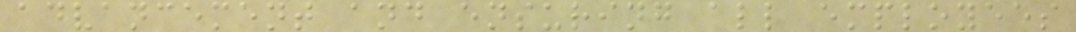advancement and ensuring all employees
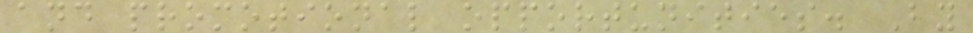and promotional opportunities. By
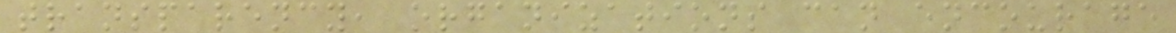transparency, organizations can encourage
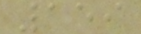159
